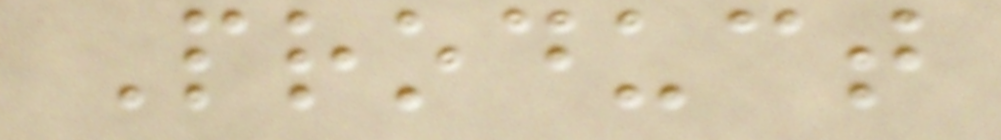Product
